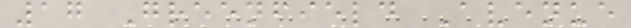17 Greenfield Avenue
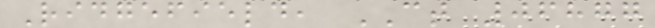Ridgefield, CT 06877
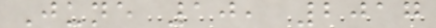June 10, 2017
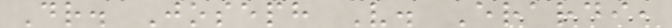Dr. Joseph V. Erardi,
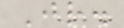Jr.
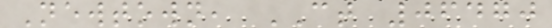Newtown, CT 06470
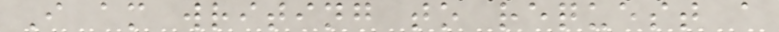I am writing to request a
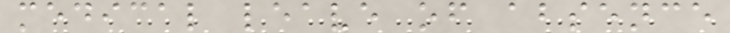medical leave of absence
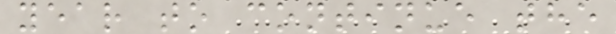year to continue the
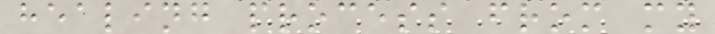healing process from my
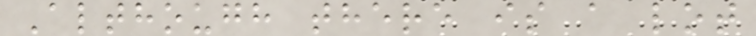Although there is a lot
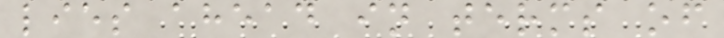lies ahead in terms of
